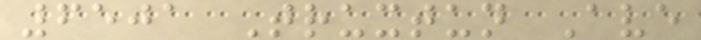6501 Truxtun Ave
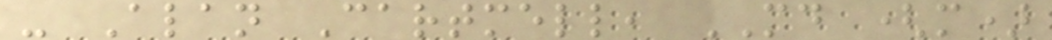- Alan Cartmell, MD (m)
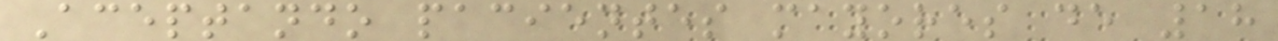Aceptando pacientes mayores de 18
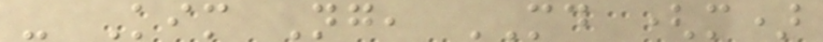- Kim Ng, MD (m)
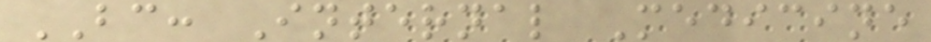BC: Internal Medicine
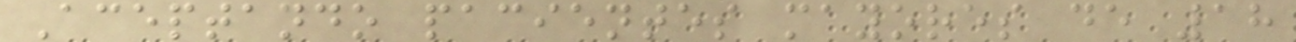Aceptando pacientes mayores de 18
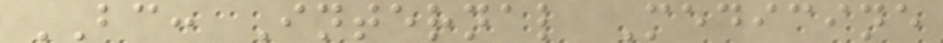BC: Internal Medicine
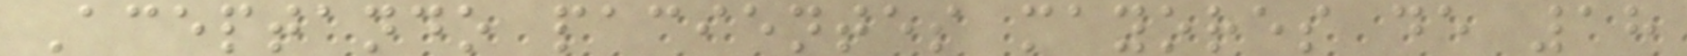Aceptando pacientes mayores de 18
